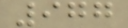977
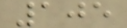105
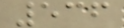536
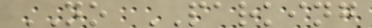NO PARKING
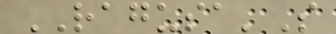RAGUSA'S
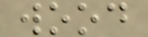wood
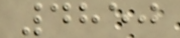4850
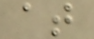at
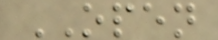OPEN
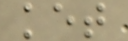ket
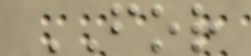FOR
